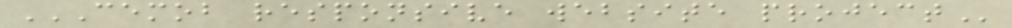CEMOB RESPONSIVE WEBSITE PROJECT
